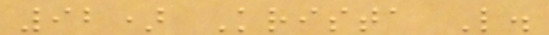92) Krista L.
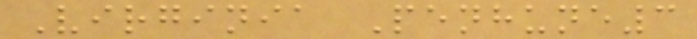Virginia Penhune3
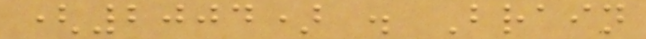(2004) . Brain
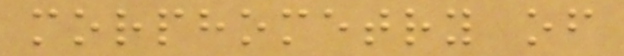morphometry of
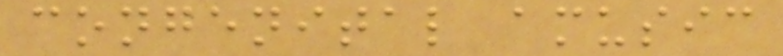congenital amusic
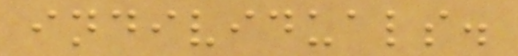individuals.
